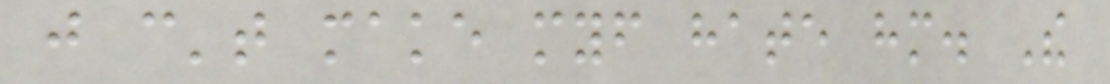just can't make myself hate him. The
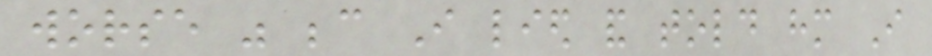worse was because I lied and told him I
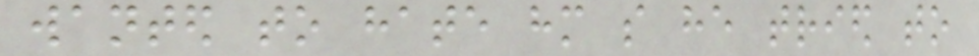wanted to hate him so he tried to
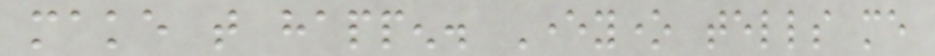make that happen. Everyone tells me
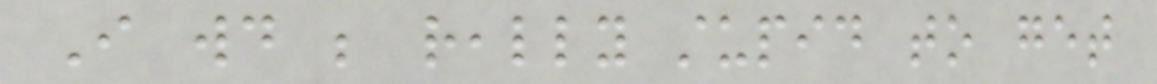I would be really stupid to get
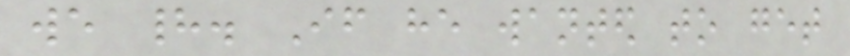we had. If he wanted to get
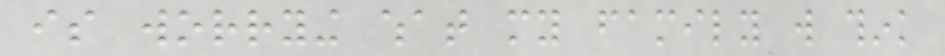is worrying what my family will think
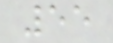55
